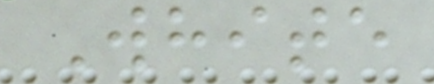White
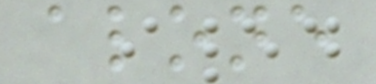alone
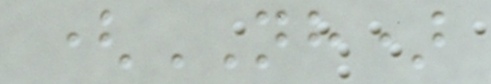(NH)
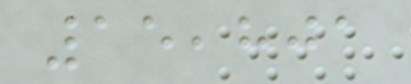15,801
